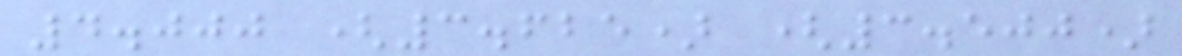4.000 (3.625) (3.500)
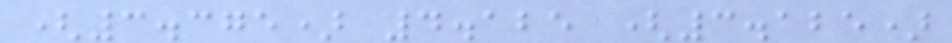(3.375) 4.125 (3.125)
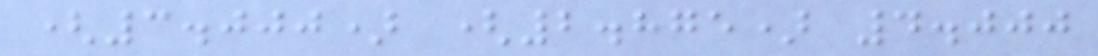(3.000) (2.875) 4.000
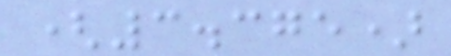(3.375)
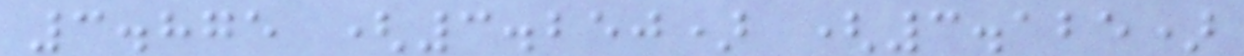3.875 (3.250) (3.125)
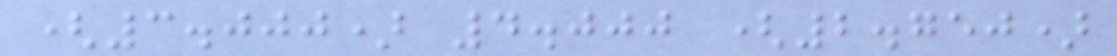(3.000) 4.000 (2.750)
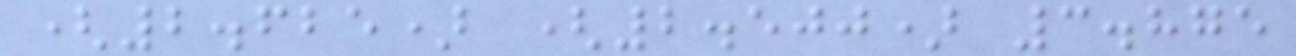(2.625) (2.500) 3.875
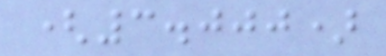(3.000)
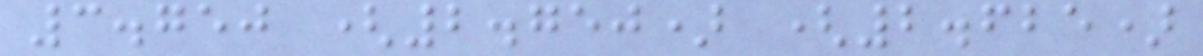3.750 (2.750) (2.625)
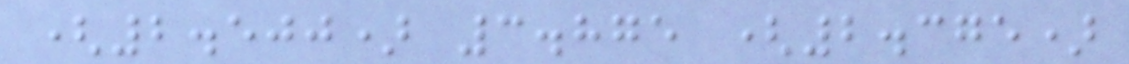(2.500) 3.875 (2.375)
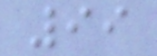99
